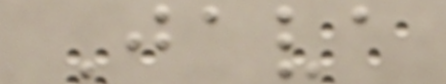Java
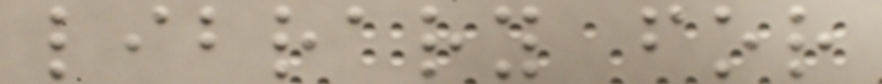library for
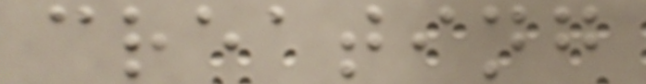creating
